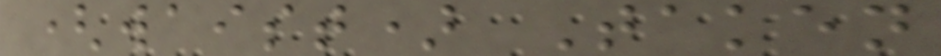(waist) Taken
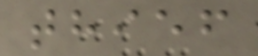thief
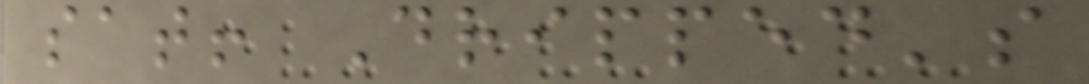sat! Dripped's
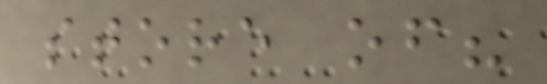store of?
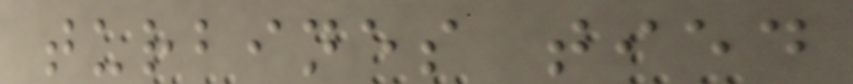turbines tied
